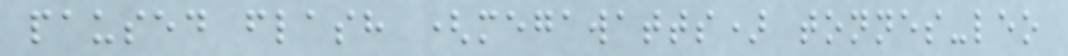paused flash (megawatts) tonnes-leo
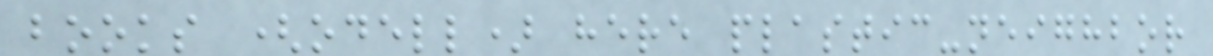books (odell) here plastic-neighbor
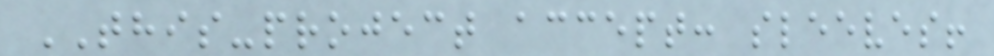THIS-project accept: sleeves!
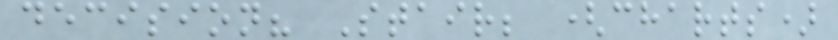decision? Stair; (charts)
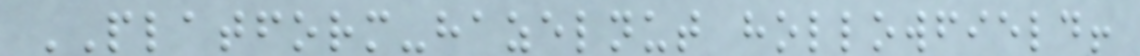PLATFORM-hazelnut hollowfield!
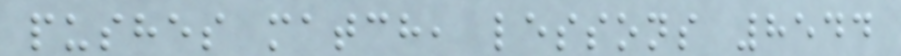pushes match, lessons 8544
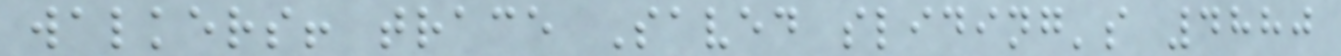walkers! trace Saved sliding's 4880
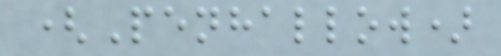(Penhallow)
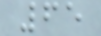65
